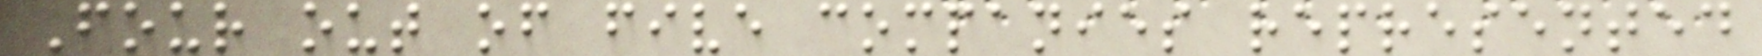Four out of five companies represented
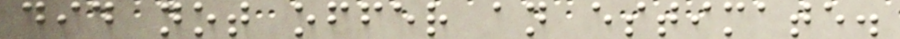did not offer an estimate.
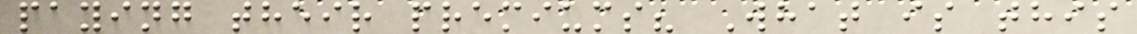paying their premiums? What is this
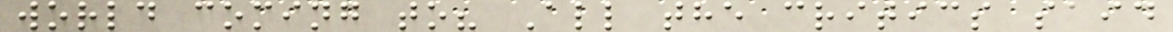world coming to? All the critics said
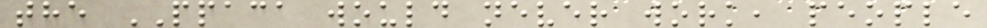the PPACA would never work, people
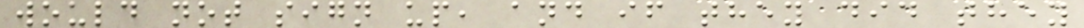would not sign up, and if they did they
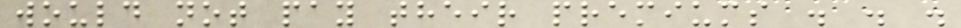would not pay their premiums . . .
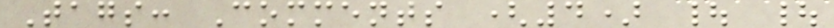Tags: Comments (4) | |
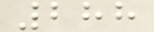288
